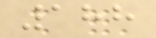188
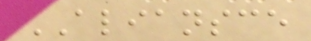ALIANSCE
